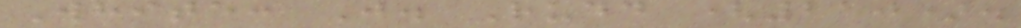White: J. Rudd (210).
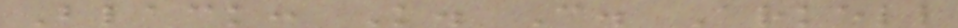Black: K. C. Arkell
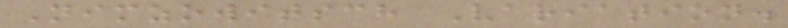Nimzowitsch Variation.
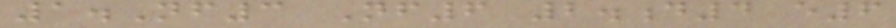1.Nf3 Nf6 2.d4 e6
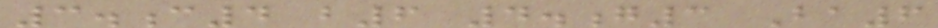3.c4 b6 4.g3 Ba6
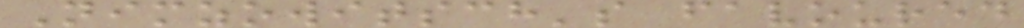Nimzowitsch's favoured
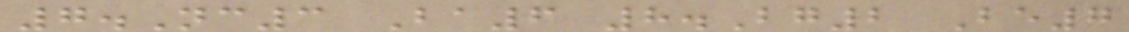7.Nc3 Ba6 8.Bg2 Be7
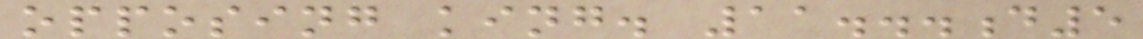opposing king. 11...d5
